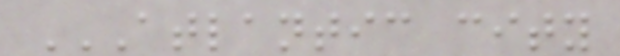ATLANTIC CITY
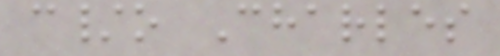c/o Charles
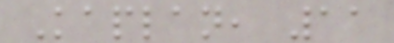Kaplan, 11
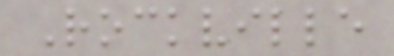Rockville
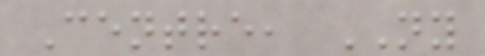Centre, NY
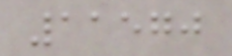11570
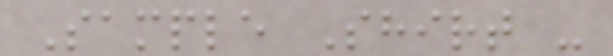Sample Shirt -
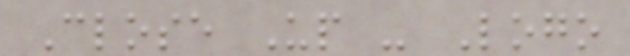Close Up - Logo
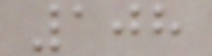108
